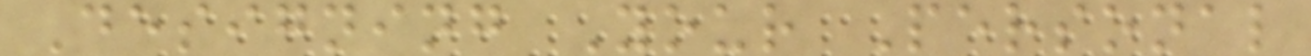Designing Your Personal
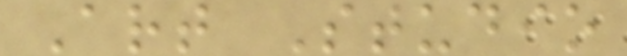Art Studio
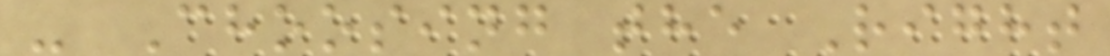- Choosing the Right
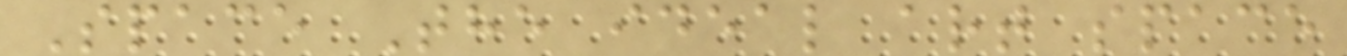Space The ideal art space
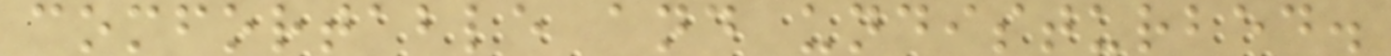comfortable and undisturbed.
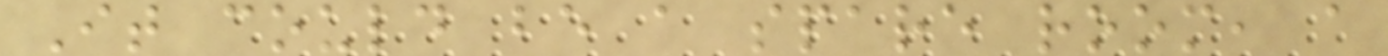It could be a spare room, a
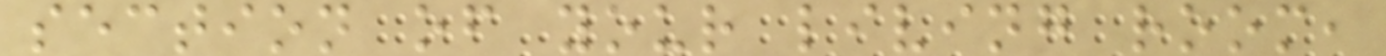section of your living room,
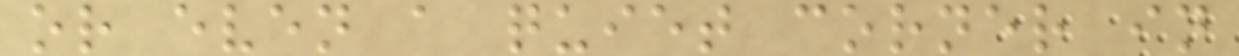or even a quiet corner in
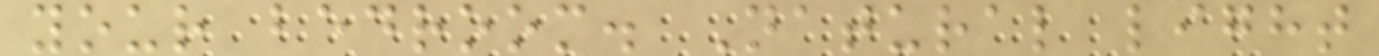your bedroom. Natural light
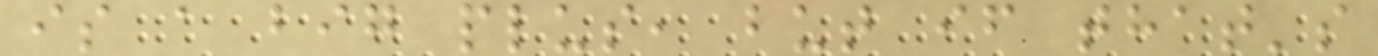is a big plus, but if that's
